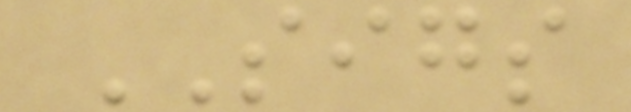SIGS
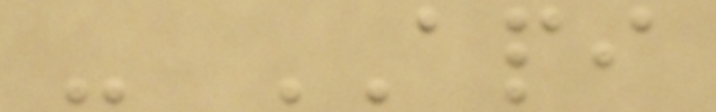- API
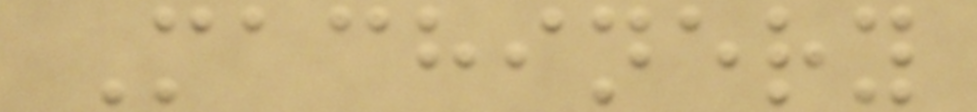Machinery
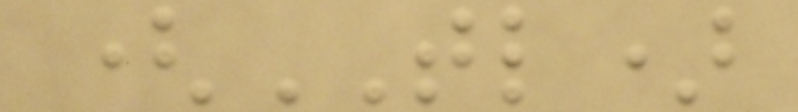(TL)
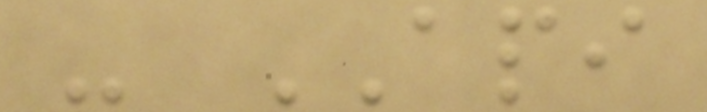- API
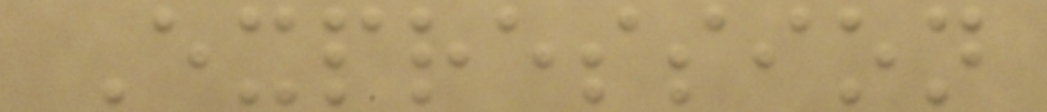Expression
